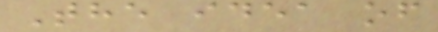The idea of
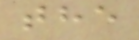the
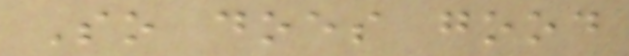So does good
